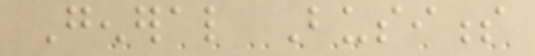General Business
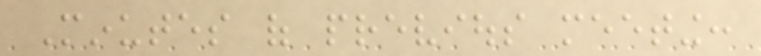Minutes of previous meeting:
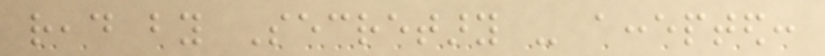read by Secretary - accepted:
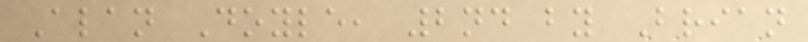Alan Doyle, 2nd by Brian
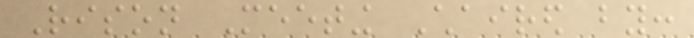Rison Meeting Chaired by:
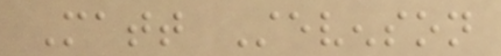Matt Stevenson
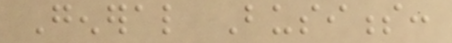General Business:
